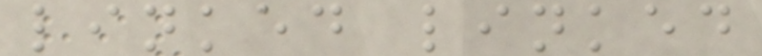linked linked
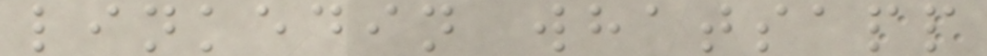linkedin whatsapp
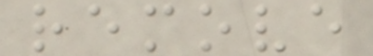remove
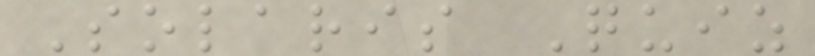Solaris Quiz
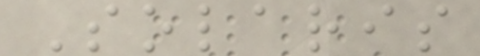Solaris
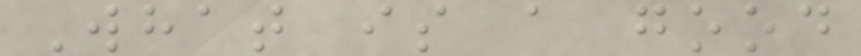What is a good
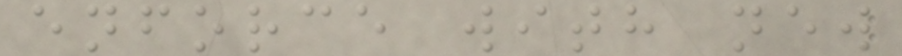enforce with new
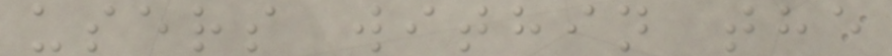users within the
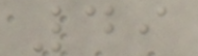49
